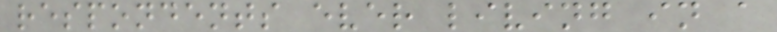respondents ever living in a
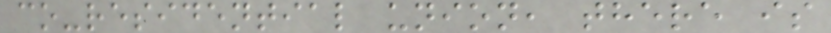co-residential union, there is
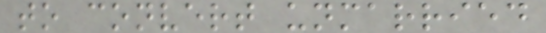to convert unmarried
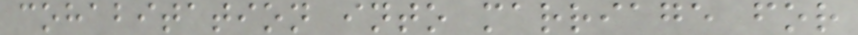cohabitation into marriage for
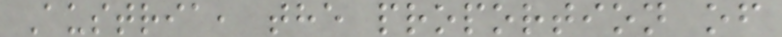Austria, the proportion of
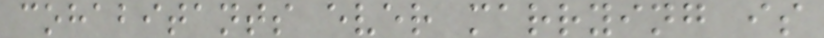cohabitants ever marrying is
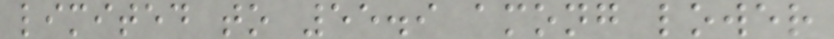limited to 55.9 among lower
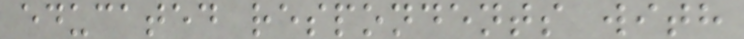educated respondents with
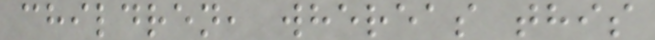children, whereas this
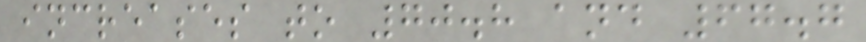increases to 70.8 and 67.7
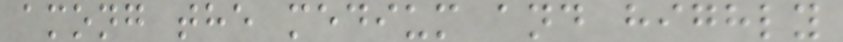among the medium and highly
